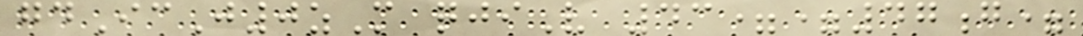gdIcJ0zM qjiV 43==47g=
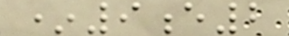*9e2
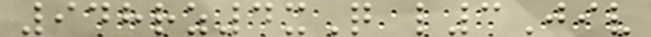948rz4xQ l3Jiv
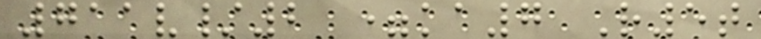711v/2 =ka7 R5t
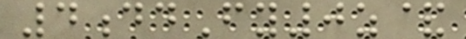4ddFy0z&
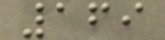169
